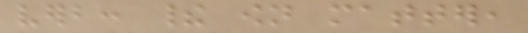verb: their own matter,
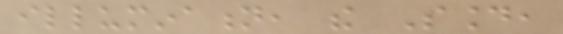illumination, the Sound,
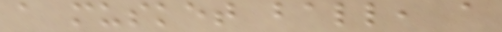a musket ball, a
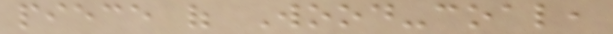piece of Wood-coal,
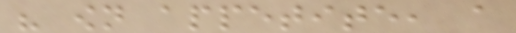his own appetite, a
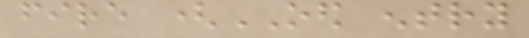fire (OED entry
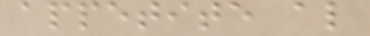appetite also
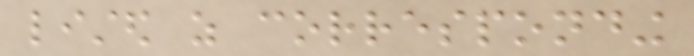listed as corresponding
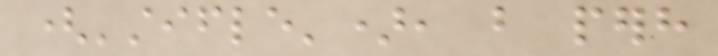('stifle'), but perhaps
